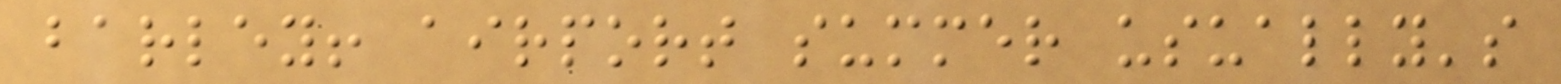barley! airport summer usually's
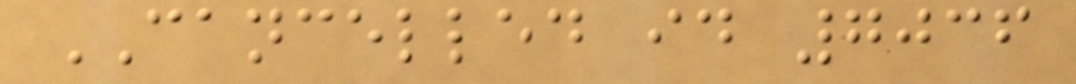CANCELLED id 7036
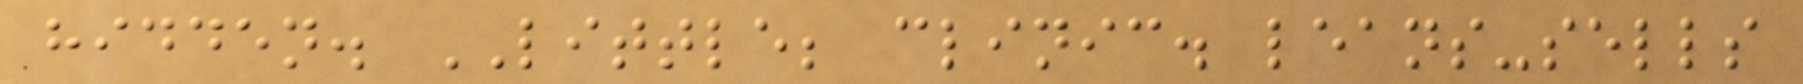hidden. LITTLE; clinic. leans-sells
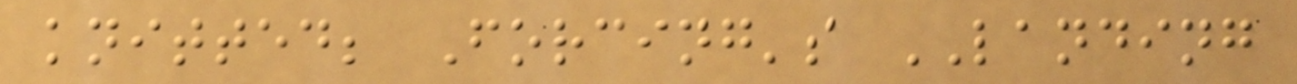knitted; Forcing's LANDING
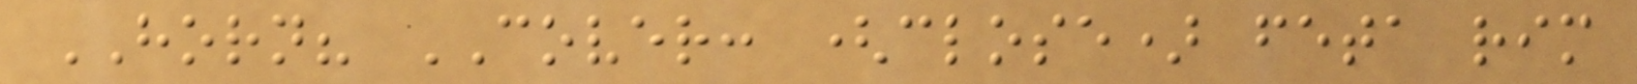HORN? COVER: (close) feta rim
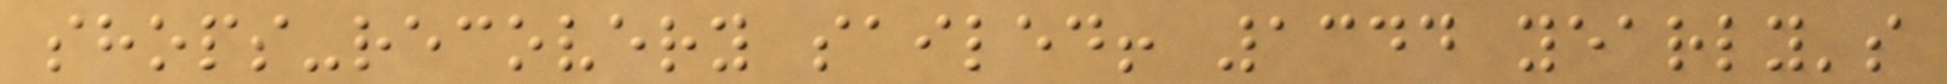shops-recovery sailed! 1344 yearly's
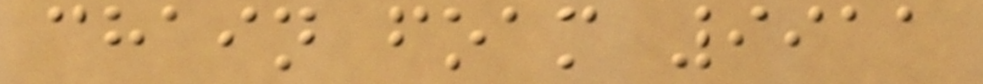chain foam 9911
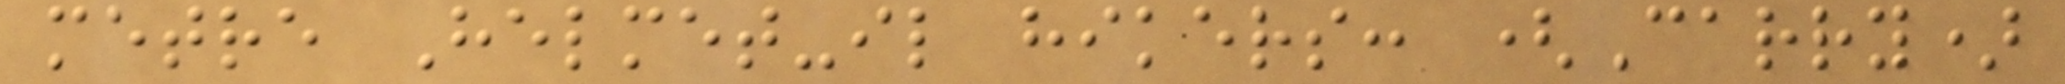metre Helmet-il hikers: (Carry)
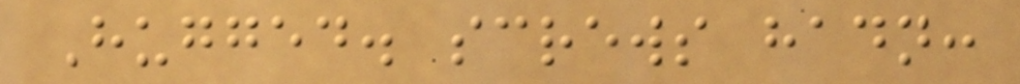Hugged. screws hadn:
